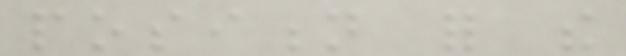position for the
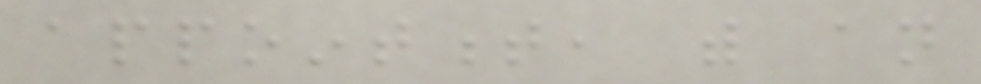appointment, with an
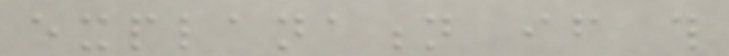explanation if this
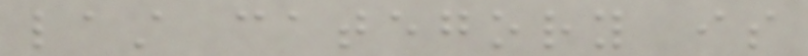last category is
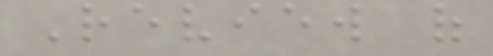Review of
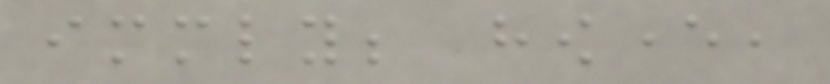immediately; however,
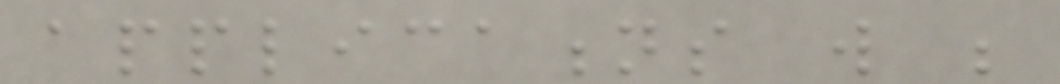applications will be
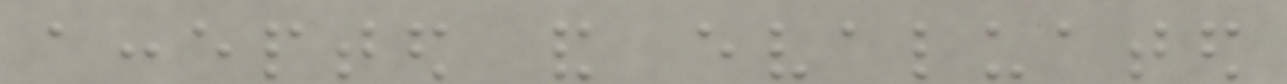accepted and evaluated
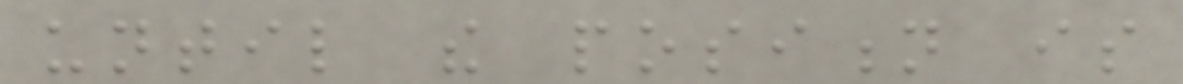until the position is
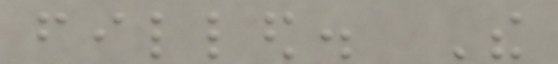filled. The
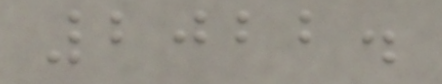2022.
